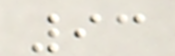93
